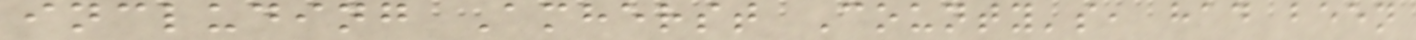including Amherst County's, had been
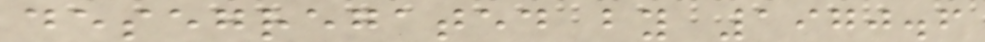desegregated by 1970.6
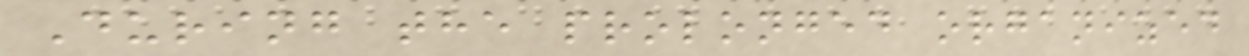During the prolonged organized
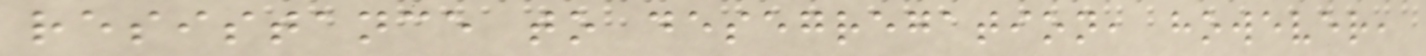resistance to desegregation, however,
